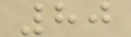80
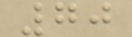70
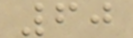60
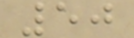50
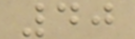40
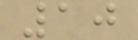10
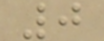0
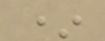*
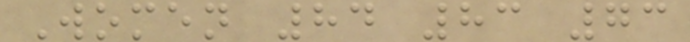Women 84 83 73
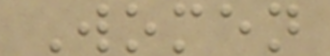Women
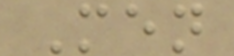Men
